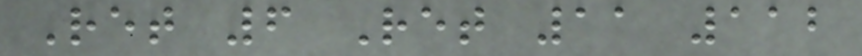Ret 6 Ret 11 112
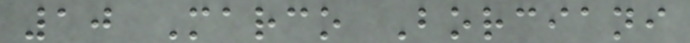10 Marco Borciani
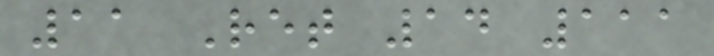11 Ret 14 111
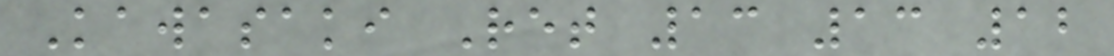Kawasaki Ret 13 13 12
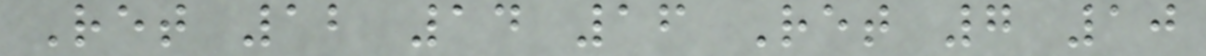Ret 12 14 16 Ret 7 10
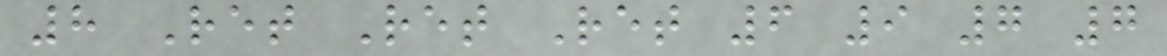8 Ret Ret Ret 6 9 7 7
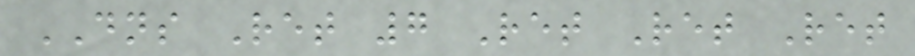DNS Ret 7 Ret Ret Ret
